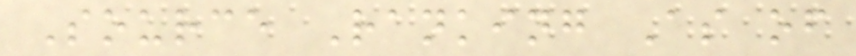Source Ranking As of
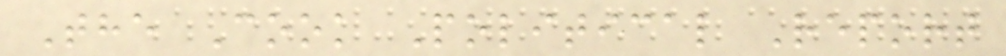The Cook Political Report
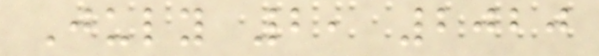July 2, 2020
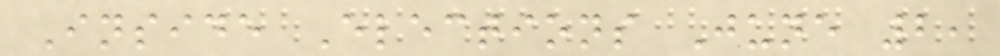Inside Elections June 2,
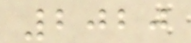2020
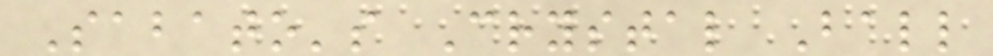Sabato's Crystal Ball
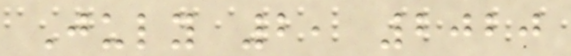July 2, 2020
